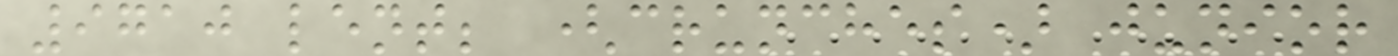9710 lent; (crunches) junior
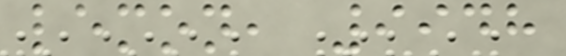lemon, 9948
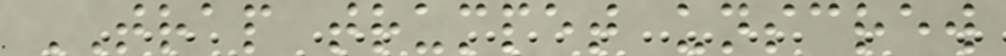TRAP trumpet unscrew
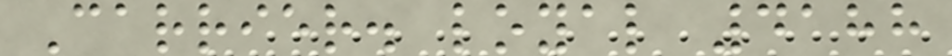Carrier. loyal 4188
